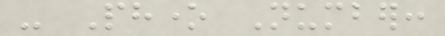- Phone Number:
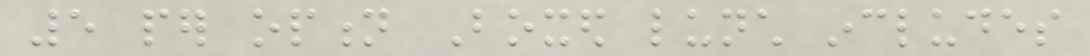5 per option Boxed lunch includes
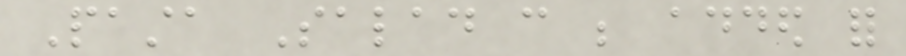Pasta Salad can be added for
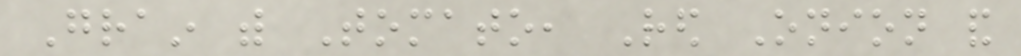Grain with Tomato, Red Onion and
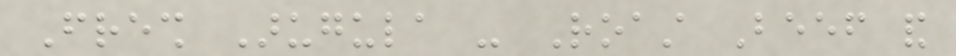Fresh Arugula - Roast Beef and
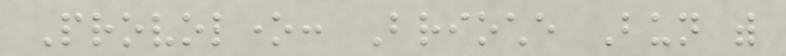Provolone: Brioche Bun with
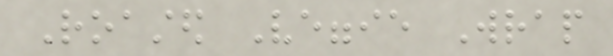Roasted Veggie Wrap
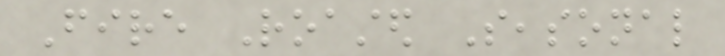Fire Roasted Seasonal
